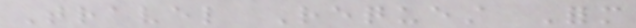Travel Request Form
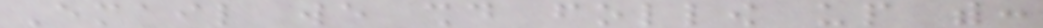Email we should follow up with:
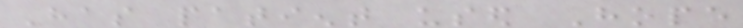Has patient used Hope
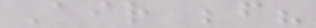Air before?
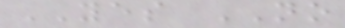YES NO
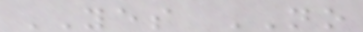YES NO
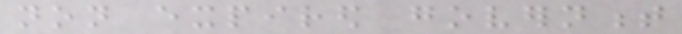non expired government
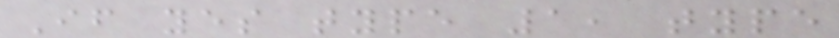If yes type 1, type
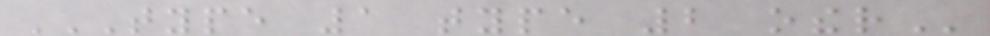TYPE 1 TYPE 2 OTHER
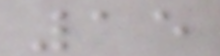15
